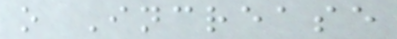o Increase
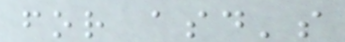for asd's
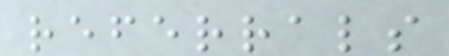referrals
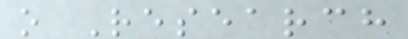o Research
